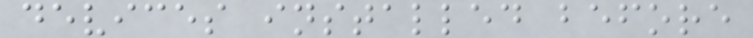devices installed before
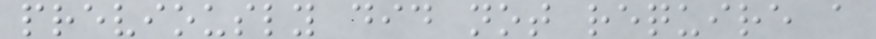previously did not require a
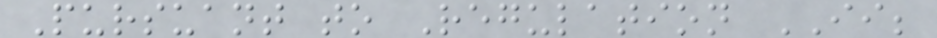Pursuant to Regulation II;
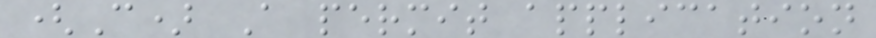(C) A permit application
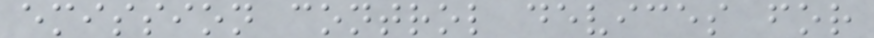emission control devices for
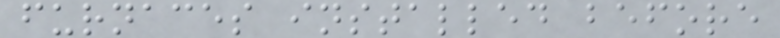furnaces installed before
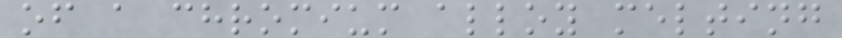of a chromium alloy melting
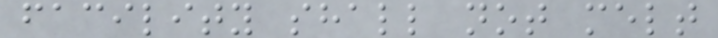facility shall not melt
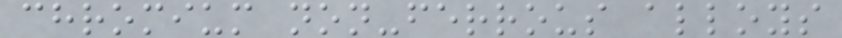chromium non-ferrous alloys
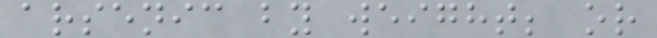arsenic by weight; or
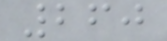260
